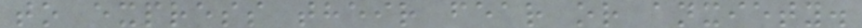to express their fear or anxiety.
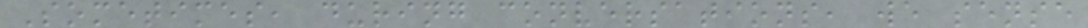Sometimes, during conversations, we sense
